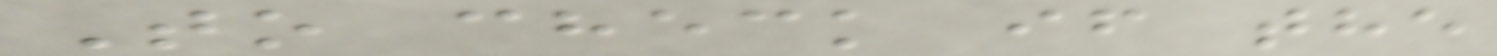To check if the
